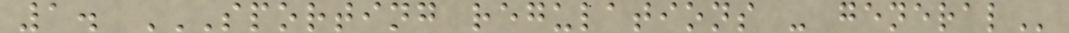1. SPORTING REGULATIONS - GENERAL
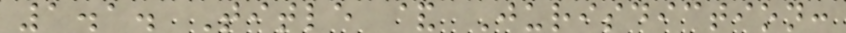1.1. Title & Jurisdiction:
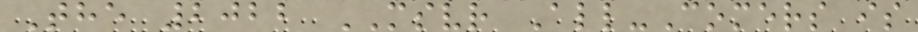The 2022 MSVR All-Comers is
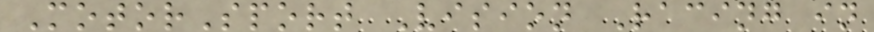MotorSport Vision Racing in
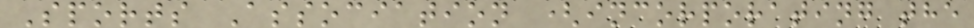Sports Association (incorporating the
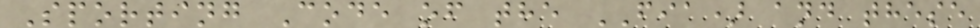Sporting Code of the FIA) and these
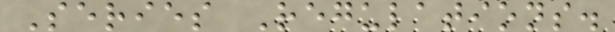Series Regulations.
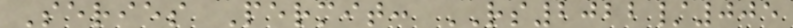Series Permit: RS2022/005
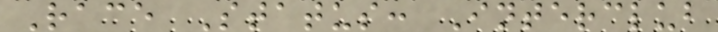Race Status: Interclub
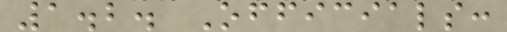1.2. Officials:
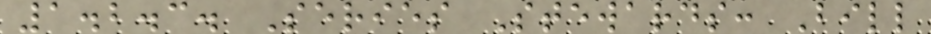1.2.3. Series Stewards: Bill
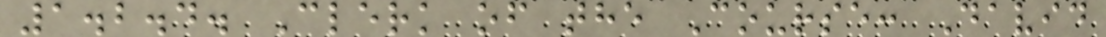1.2.4. Clerk of the Course: David
